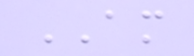AM
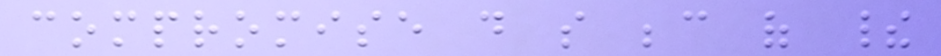compromise do so because of their
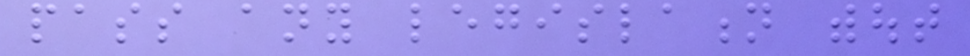pass any legislation without
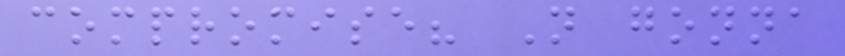compromise? Not gonna
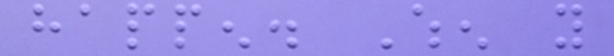happen. When you
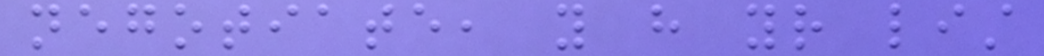negotiate, you have your list
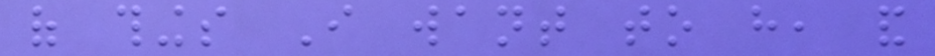of things I want to have, and
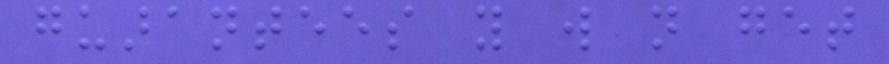guarantees you will not get
